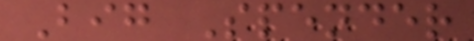Big Spender
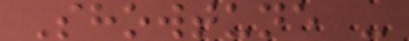Showtune -
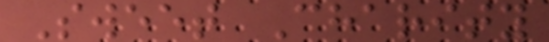Sweet Charity
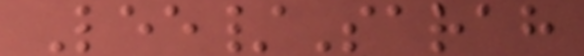Lee/Sarah
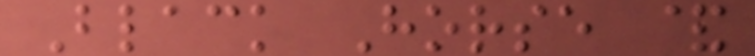Black Horse &
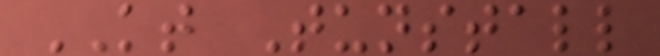KT Tunstall
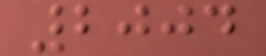2004
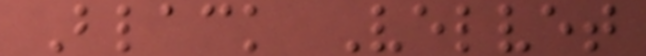Black Velvet
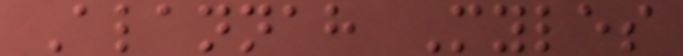Alannah Myles
